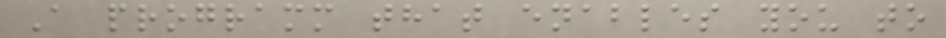A programm that enables you to
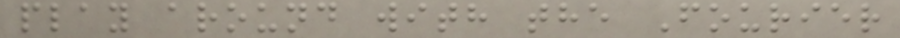play around with the Fourier
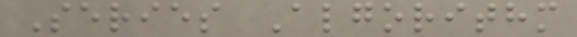Series Algorithm
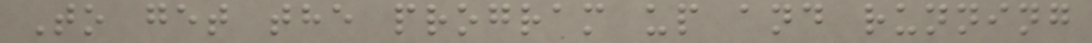To get the program up and running
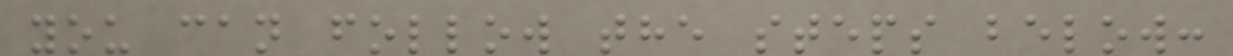you can follow the steps below:
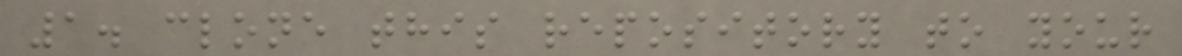1. clone this repository to your
